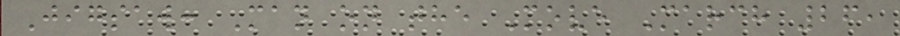Jigsaw: Man on the Move March 26,
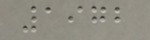1972
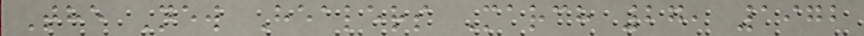The New Healers March 27, 1972
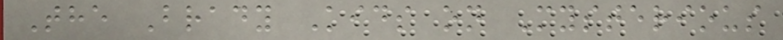The Brady Kids on Mysterious
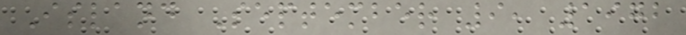Island September 9, 1972
